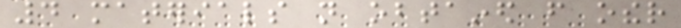4 materials not obtained from other
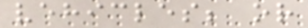vehicles; or
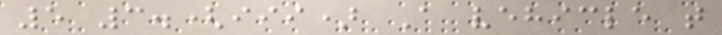5 3.(iii) A vehicle that
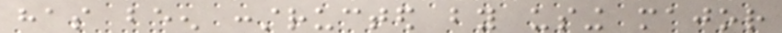has been constructed by using major
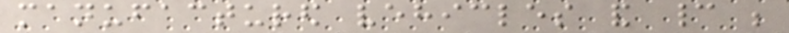manufactured vehicles and cannot be
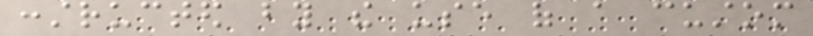constructed by the use of a custom
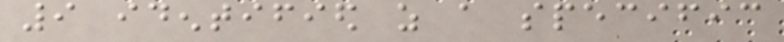9 identified as a specific
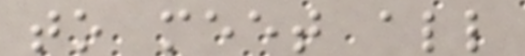to meet all
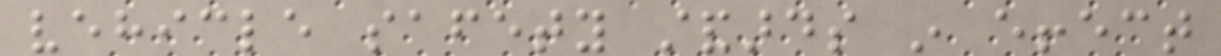vehicle safety standards in effect
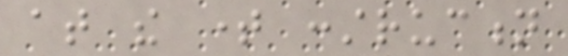at the time construction
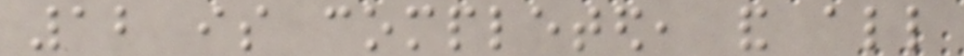12 is completed, and all
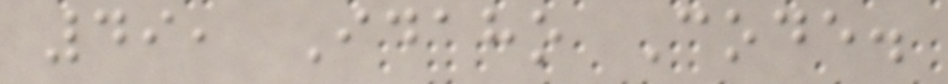49, Idaho Code.
